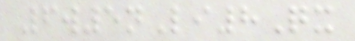6w5nLi8Qx
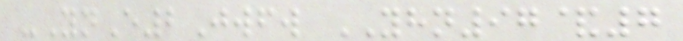-YnE2Jwfw YHN97&7
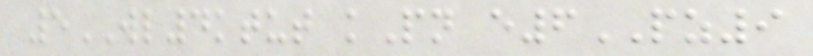5WL4ktut kPn e6PZ9
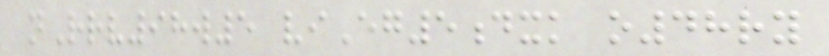nRrv98w5 viEg5dxk o48ry
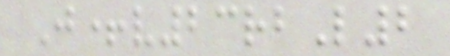J+v23rbL2
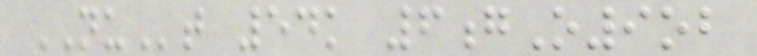NUt 54k 6gO9ob
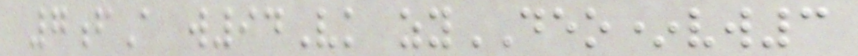7fA w94Vk zyDEO*vw3
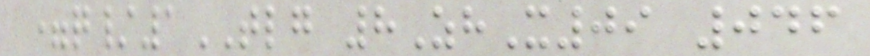=q/1TLG 8ZhX09 046
